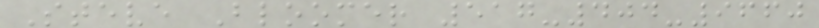Steve Bloomer 517-404-9660
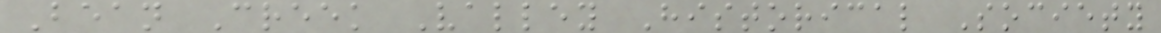Bean Creek Valley Historical Society
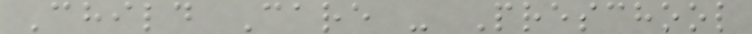Child Care - Preschool
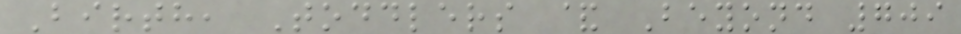Birth, Toddlers & Beyond 709
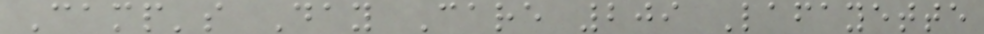Camp's Day Care 209 Lafayette
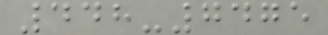448-7475
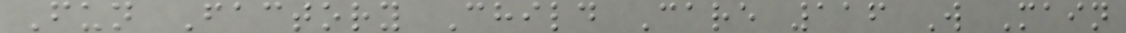Fun Factory Child Care 116 W Main
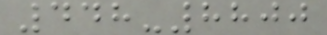448-8800
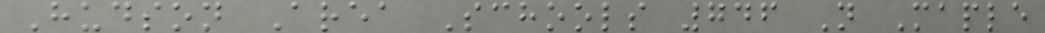Hudson Area Schools 746 N Maple
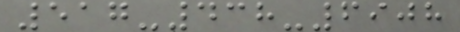517-438-6908
